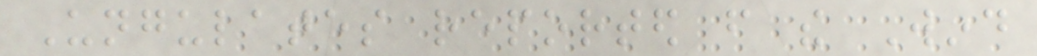Ungulates reported from the Wind
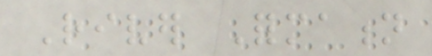River Formation
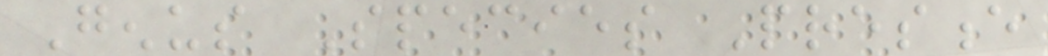Genus Species Presence
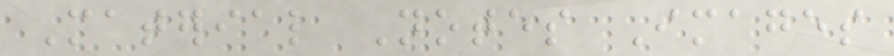Material Notes Images
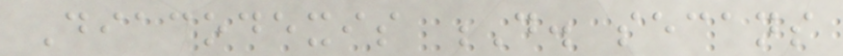Diacodexis D. secans
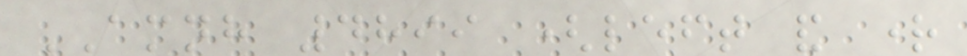AMNH 4899 (left and right
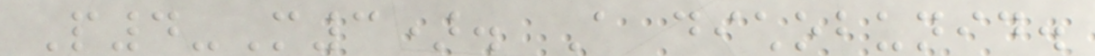P4-M3). A dichobunid.
